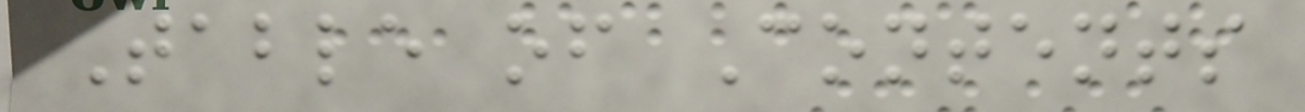Table of Contents
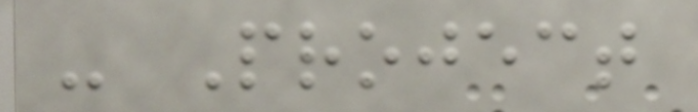- Project
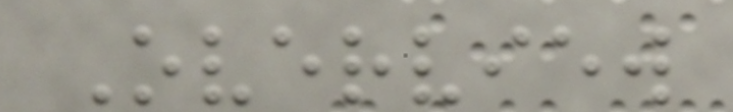Overview
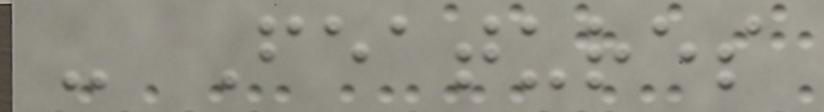- Features
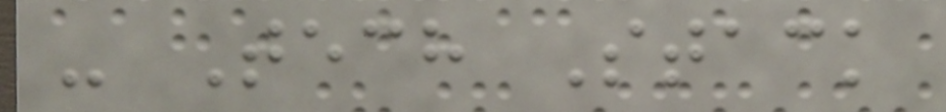- Tech Stack
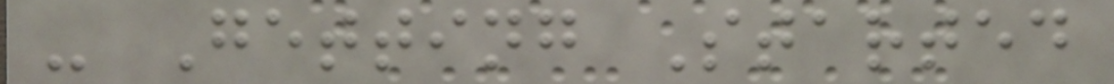- Getting Started
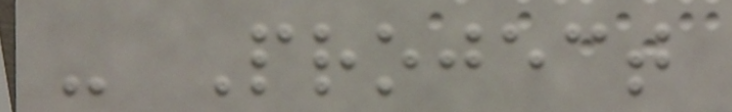- Project
